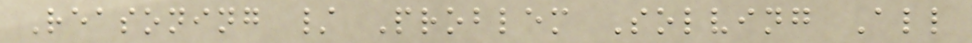Reasoning / Problem Solving All
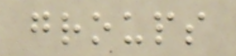groups
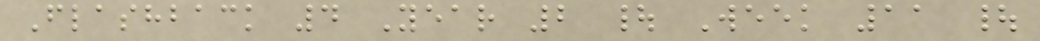Flashback 4 Year 2 | Week 11 |
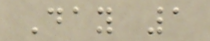Day 1
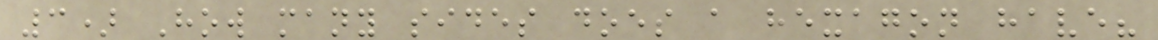3) How many sides does a hexagon have?
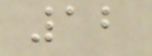12
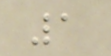1
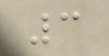3
